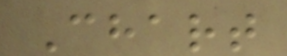Chart
